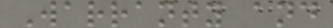Warranty and
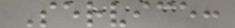Service:
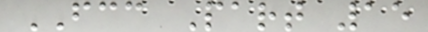FCC Part 15
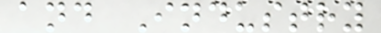and Industry
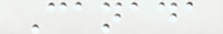Canada
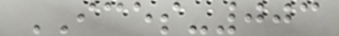ICES-003
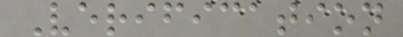Verification
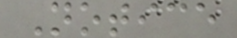Notice
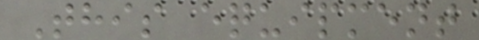This equipment
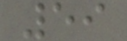59
